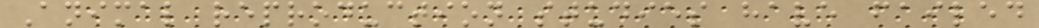Animal reproduction studies have failed
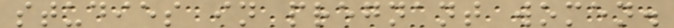studies in pregnant women.
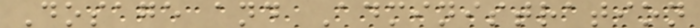Dosage and Administration
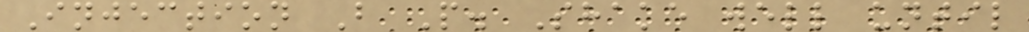Injection B P. Shake well until
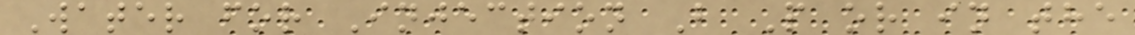Water for Injection B P or in the
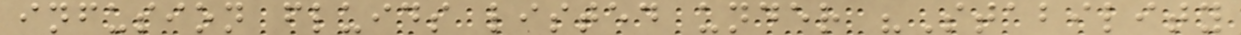infusion fluids listed under "Stability
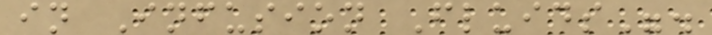in Infusion Fluids".
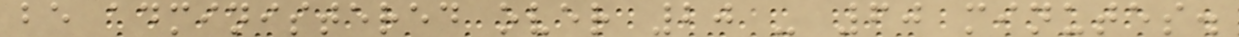be administered over 20 - 60 minutes.
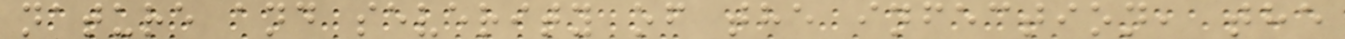nature and severity of the infection, the
